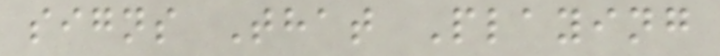signs That Playing
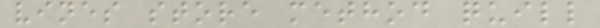vines store method quill
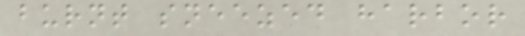burnt sneezed harbor
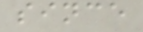since
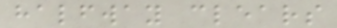halfway clears
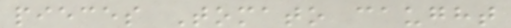pieces Tomato caught
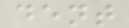dent
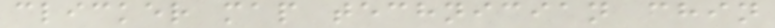clicker map technician chin
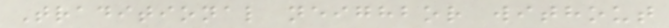Traditional neighbor without
